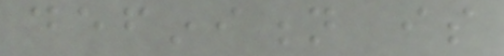definition is
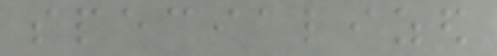specialized
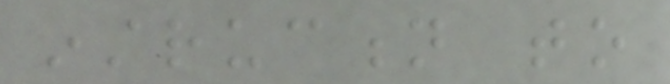instruction to
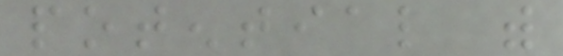potential with
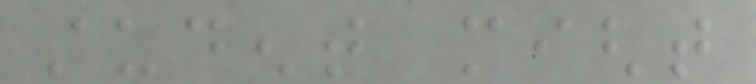student might
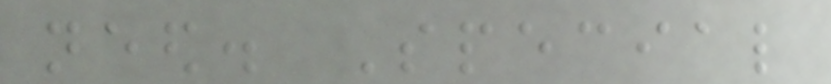need. Special
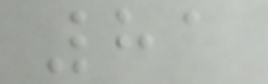81
